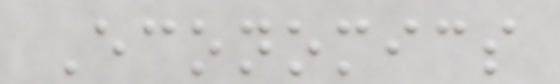Economics
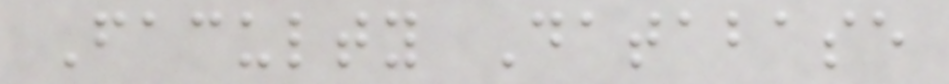Faculty Database
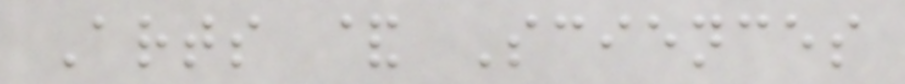Arts & Sciences
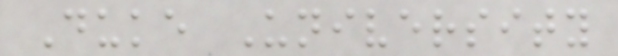Duke University
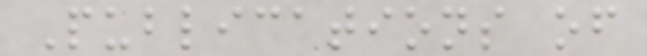Publications of
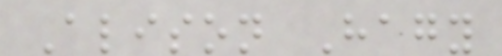Alison Hagy
